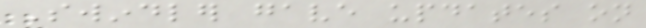Swindler gave updates on
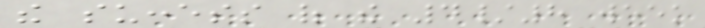the success of the 4/8 week
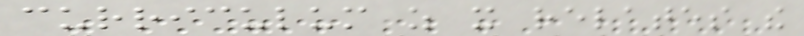curriculum as it relates the
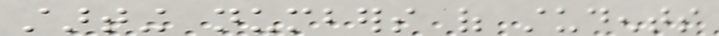starting numbers of students
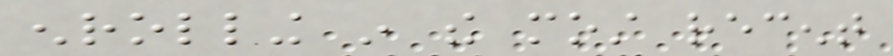enrolling in the most recent
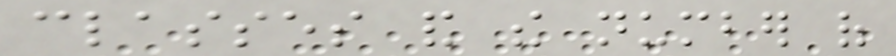classes and the number of
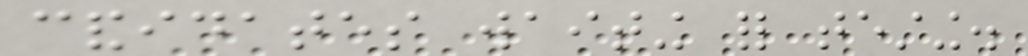candidates waiting for testing.
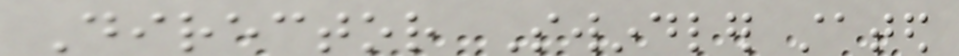Director Swindler stated
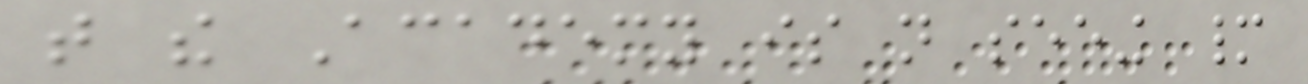that the Academy is not seeing many
